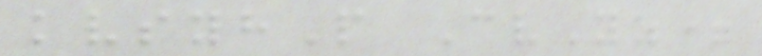kvsyhP CvYz=
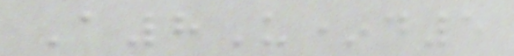A8U*d5
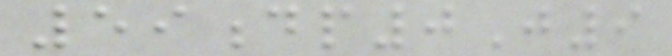59dp0J9
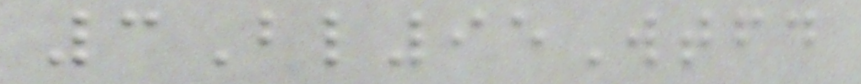3Bl95Wtfd
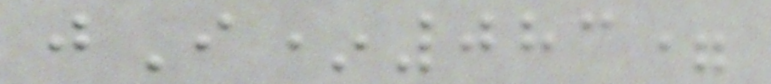jI*083=
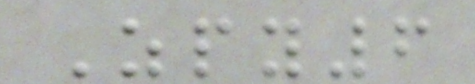Zpy6
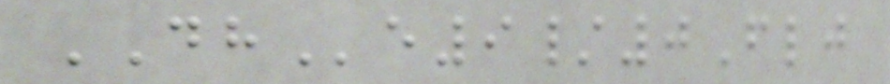DHe9/0Flj
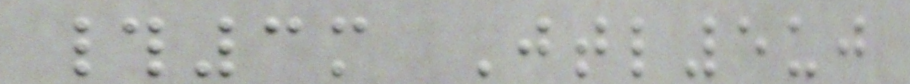#3m Jtl5uj
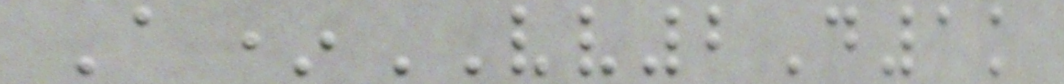A*VV2D1k
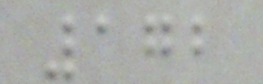172
